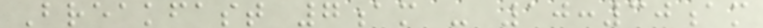Breakfast 7am - 10:30am
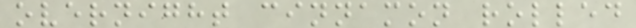overnight cinnamon rolled
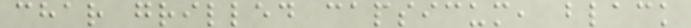char grilled capsicum, black
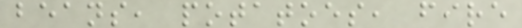beans, potatoes, fire
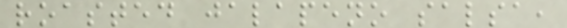roasted jalapeno salsa,
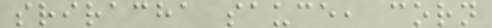sriracha sauce, corn
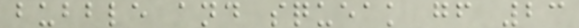bubble and squeak gf 23
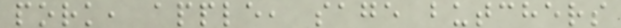pork, apple, sage butchers
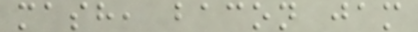mash, bacon jam
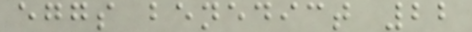eggs benedict 22
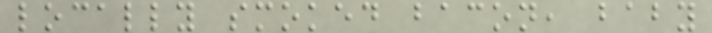locally smoked bacon, baby
